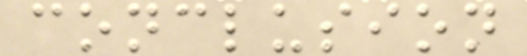conclusion
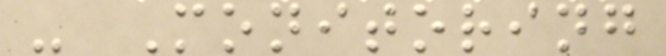- Monitoring
